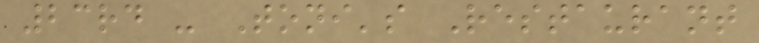23rd - Toni's Restaurant
